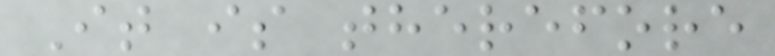It is therefore
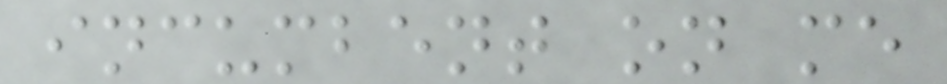incumbent on me
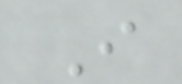I
